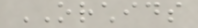ORCHIDS
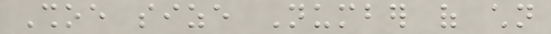Shoe size Number of children
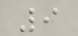9
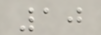10
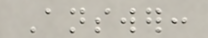Answer:
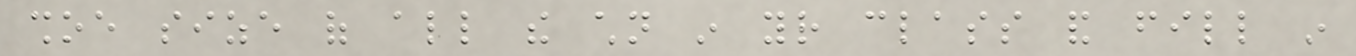shoe size of all the children in your class and fill in
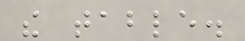the table.
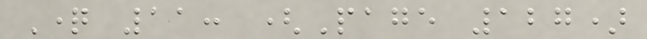Question 11: (Page 127)
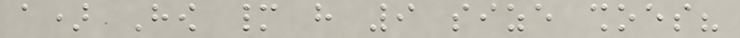a) How many have 9 size shoes?
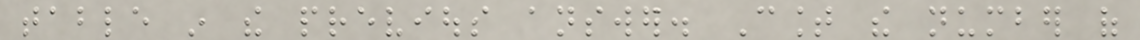table in the previous answer. Count the number of
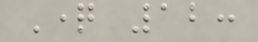Question 12:
